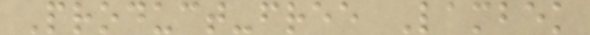Product-free Lambek
